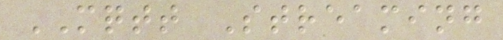MQTT Streaming
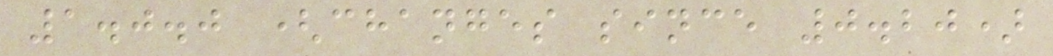1.0.0 (changes since 0.20)
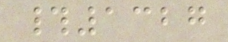#1327
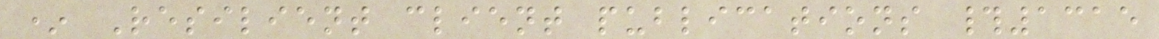* Resilient client publications #1315
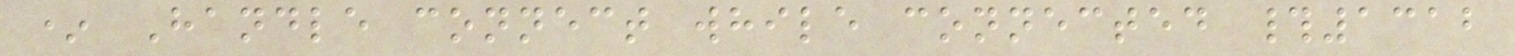* Handle connect while connected #1312
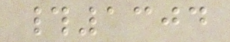#1304
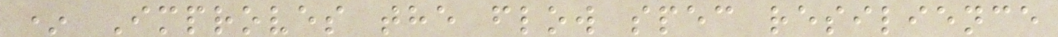* Improves the flow spec resilience
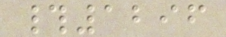#1296
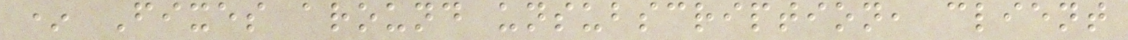* Fixes around unsubscription, client
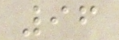96
